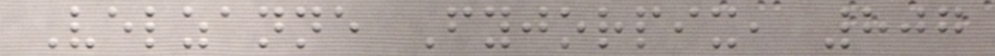Velzanne Fyjorpix, 807
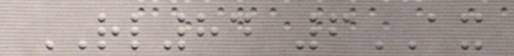RL84 6AX
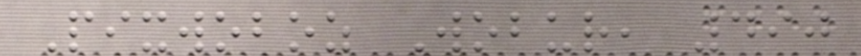Pixwoboz Wobur, 490
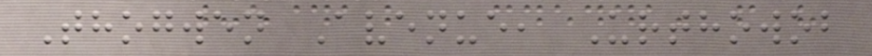Thogwen Avenue, Urthowob
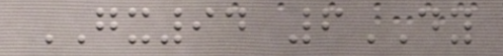GX94 6DY
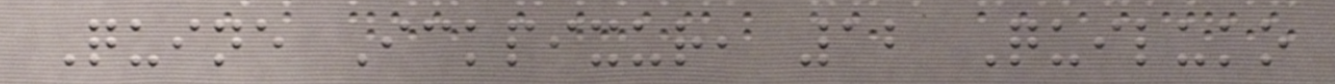Quine Ickpixur, 12 Quiluko
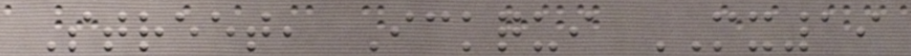Street, Ickqui MX19
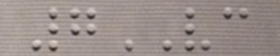7VC
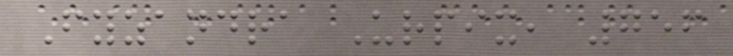Fyzandra Urpix, 756
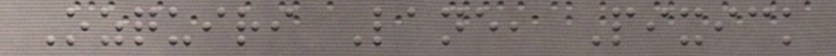Ozquiri Lane, Pixick
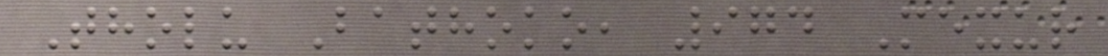Tholu Bathoko, 974 Mexur
